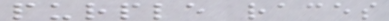purple races
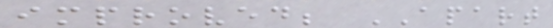improved; APART
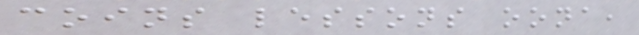coins lessons oona,
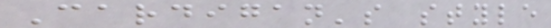Cardigan's style
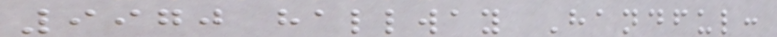9970 hallway Handful:
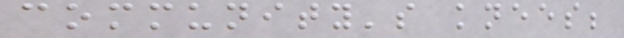community's knees;
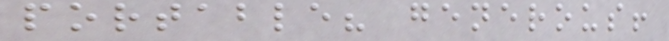portable? generous!
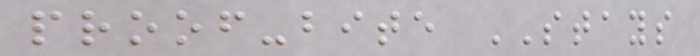proof-bite STAYS
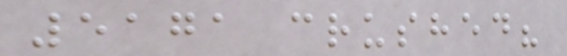5171 crushed?
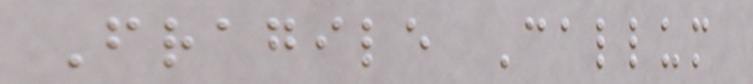Fragile Callum
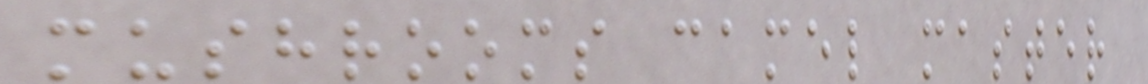mushrooms camel master
